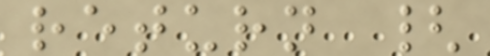return {
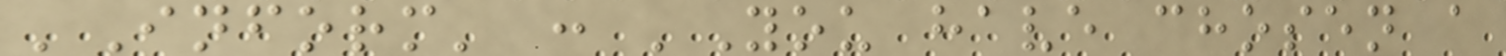'Inform' : 'You have chosen a
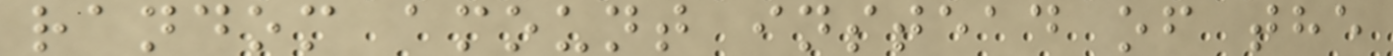random amount instead of the
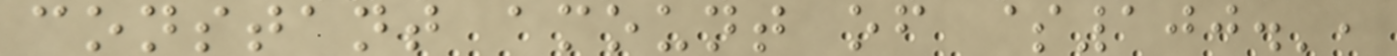constant amount of $100.',
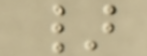}
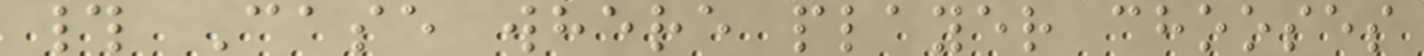# Case where player chooses
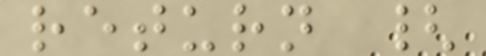return {
